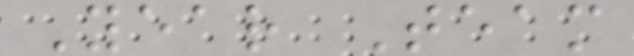Year Team
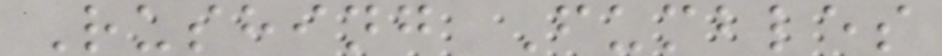Rushing Fumbles
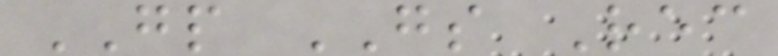GP GS Rec
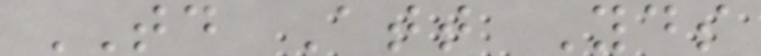TD Att Yds
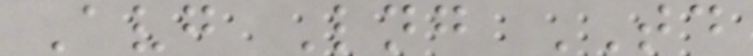Avg Lng TD
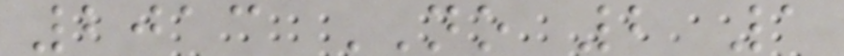2013 NO 2 1
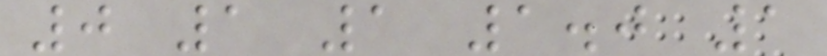0 1 1 1.0 1
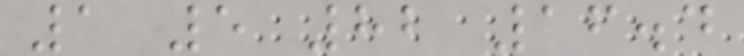1 5 82 16.4
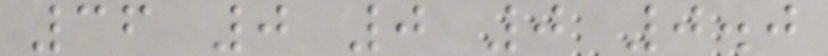36 0 0 0 0.0
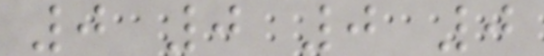0 0 0 0
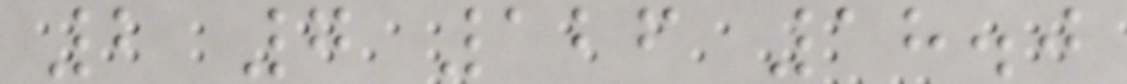2 7 126 18.0
